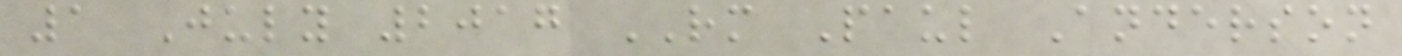1 July 2017 RM Paul Anderson
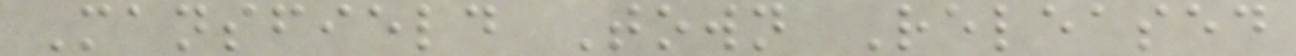Mansfield Town Released
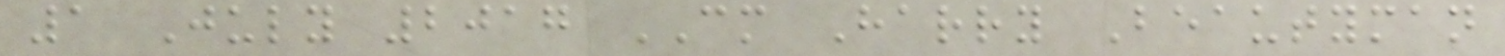1 July 2017 CM Harry Beautyman
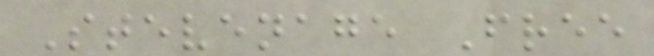Stevenage Free
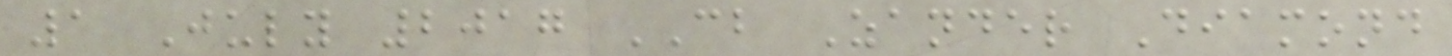1 July 2017 CB Zander Diamond
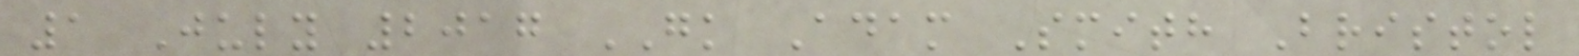1 July 2017 GK Adam Smith Bristol
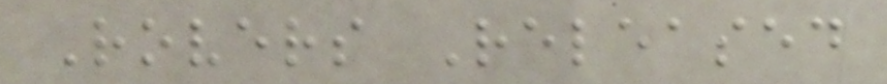Rovers Released
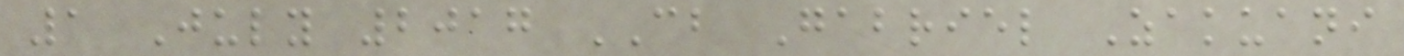1 July 2017 CB Gabriel Zakuani
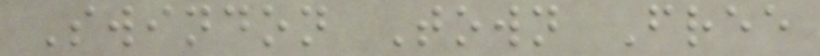Swindon Town Free
